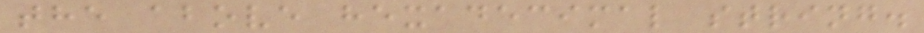the above hexadecimal string.
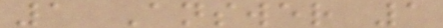1 Answer 1
